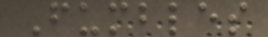Fumbles
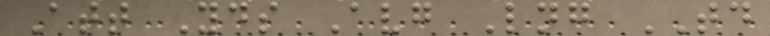Att Yds Avg Lng TD
